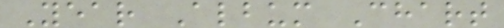Year Album Chart
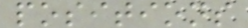positions
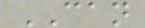CAN
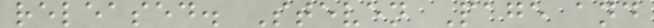released. Steven Page and
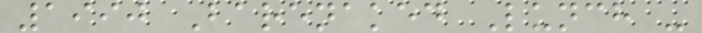1990 Barenaked Lunch -
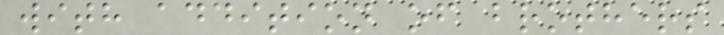with addition of brothers
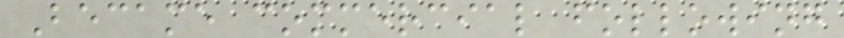Became commercial following
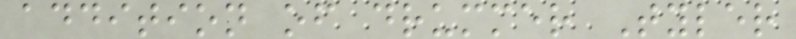addition of drummer Tyler
